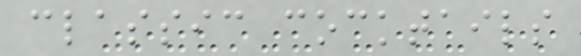classic cocktails
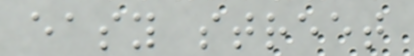easy street
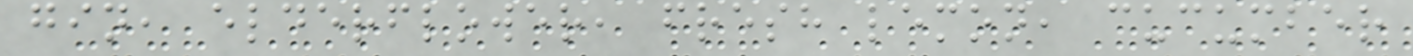gin, elderflower, fresh lemon, cucumber
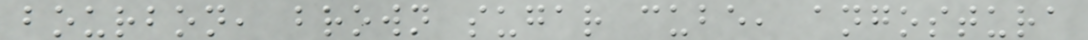bourbon, brown sugar cube, angostura
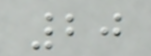20
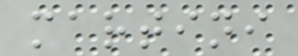martini
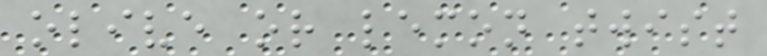olive or lemon twist
